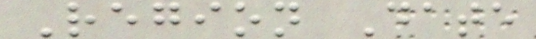Region Date
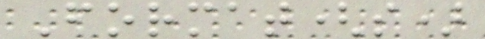Format(s)
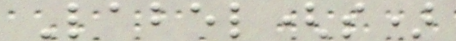Label(s)
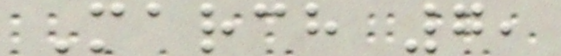March 7,
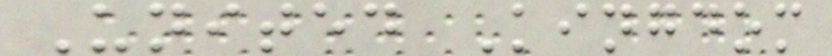United Kingdom
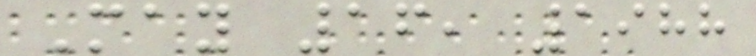May 16, 1988
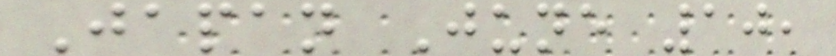Japan June 10,
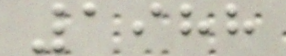1988
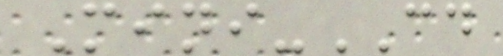Mini-CD
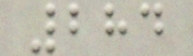284
